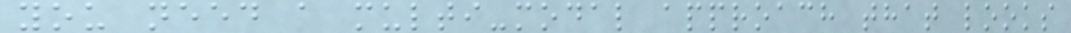you need a multi-modal approach that looks
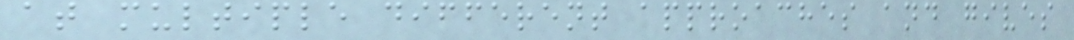at multiple different approaches and gives
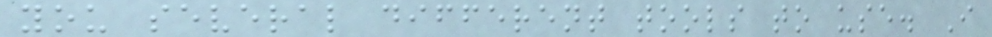you several different tools to use. I
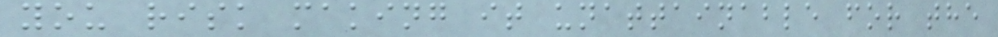you risk making it unattainable for the
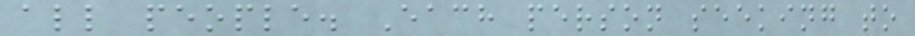all people. Each person seeking to
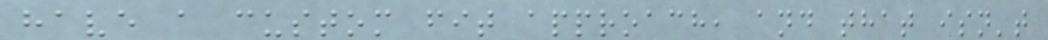have a custom fit approach, and that isn't
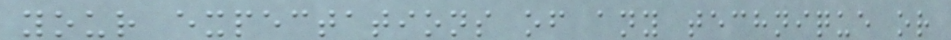your expectations of any technique or
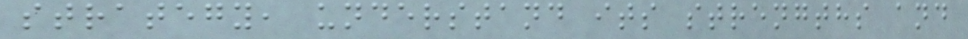strategy, understand its strengths and
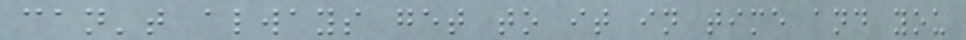can't always get to it in time and you
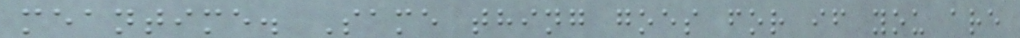meantime. Same thing goes for if you are
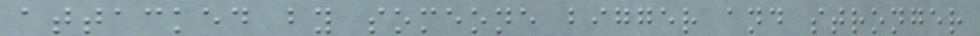attacked by someone bigger and stronger
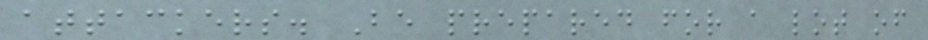attackers. Be prepared for a lot of
